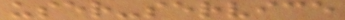user-service
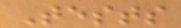Tests
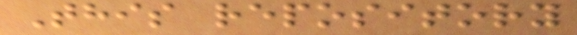This repository
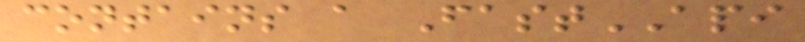contains a FastAPI
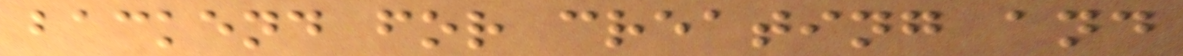backend for creating and
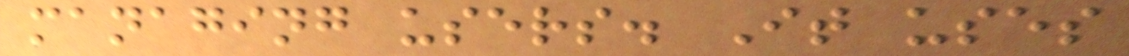managing users. It uses
